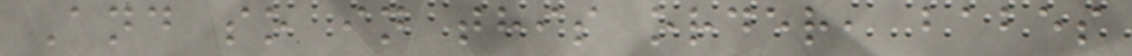And so in this order, babes
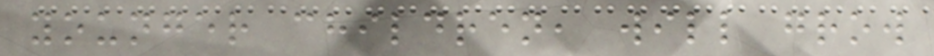younger children, will grow
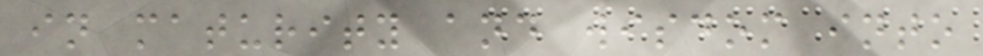in maturity and wisdom into
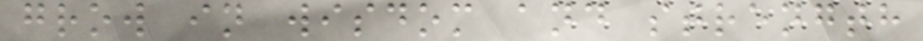grow in wisdom and strength
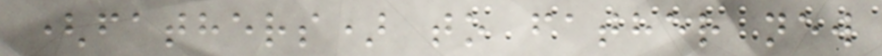(fathers) to father new
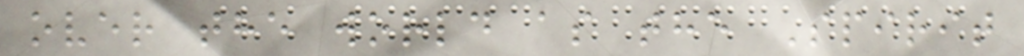over the world as the Spirit
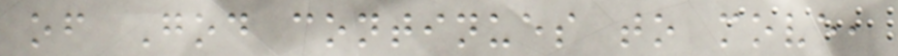of God continues to move,
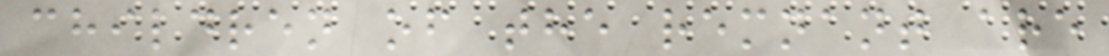children of the remnant are
